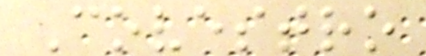Covestro
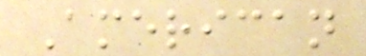American
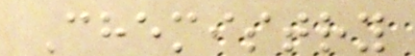Chemistry
